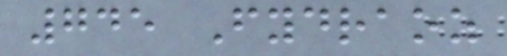745 Fydraoz
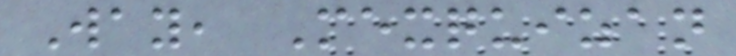Way, Mexquizan
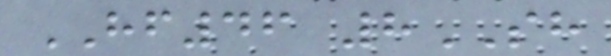HF46 8SH
